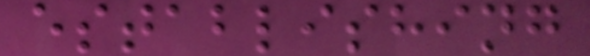establishing
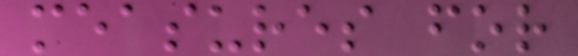measures for
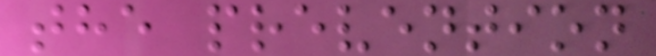the prevention
